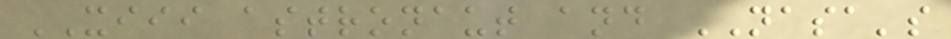XIII astronaut and NASA's
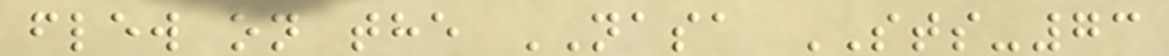flew on the NASA STS-73
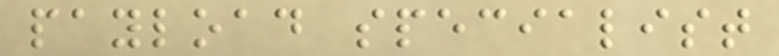payload specialist
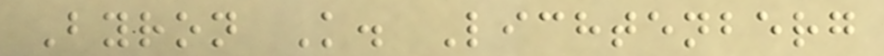Byron K. Lichtenberg
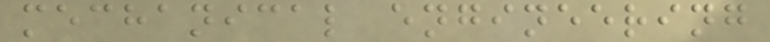mechanical engineering
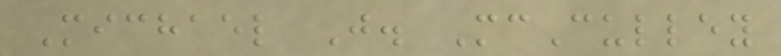Michael J. McCulley
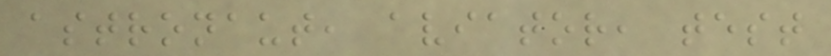astronaut, aviator, test
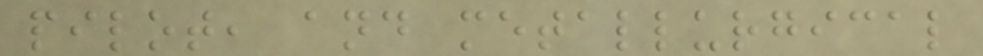pilot, and metallurgical
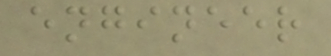engineer
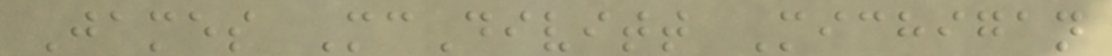James McDivitt Michigan
